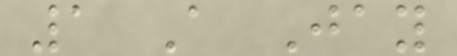1 A Jay
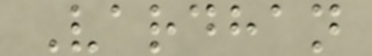Vardhan
